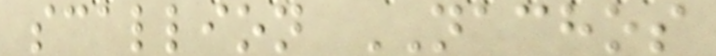scallion NACHOS
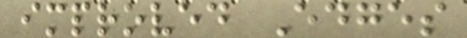improved Edges
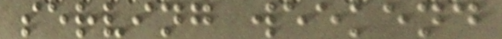serving weekend
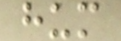hum
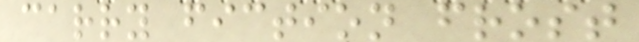carry fiction frost
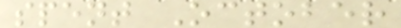spent October
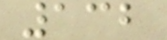132
